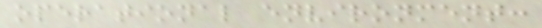operational environment:
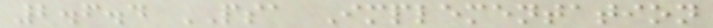2.6.4 PSA Implementation
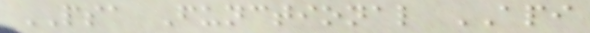PSA Functional API
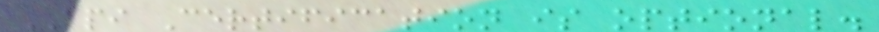API Certification is optional.
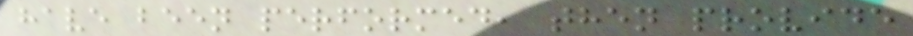have been performed, then provide
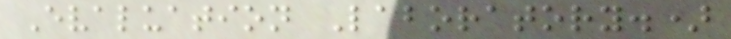Evaluation Laboratory.)
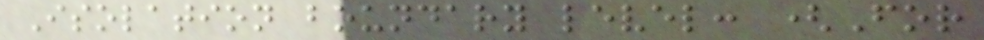Isolation boundary level: (For
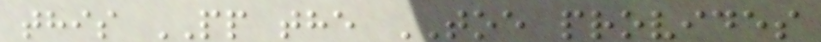this PP the TOE provides
